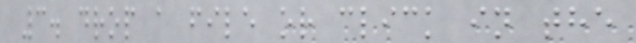3. drop a file or click in the
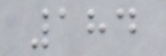184
